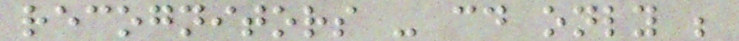recognitors - could only be
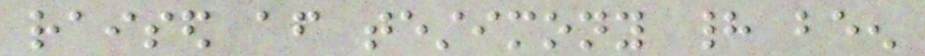raised after testimony had been
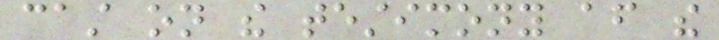cast on the testimony after the
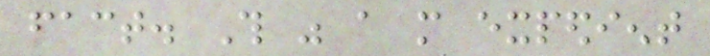fact. This was a more expedient
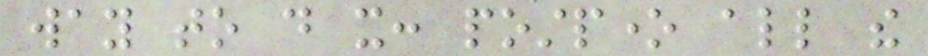way to do it: postpone all the
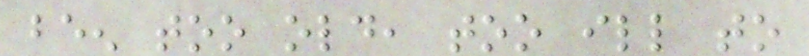been too old, too ill to
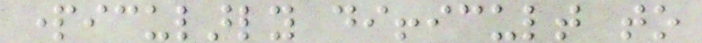particularly difficult to
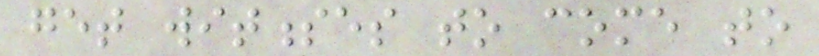get witnesses to come to
